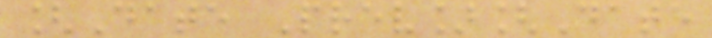[Date Prev][Date
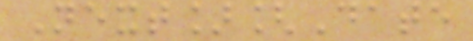Next][Date
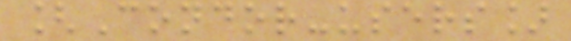[Condor-users]
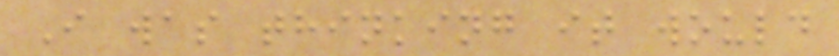I was thinking it would
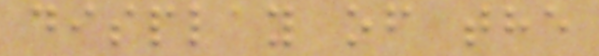display of the
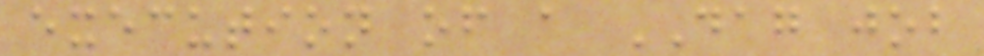execution of a DAG job
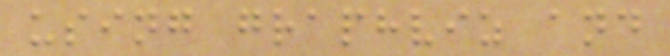using graphviz and
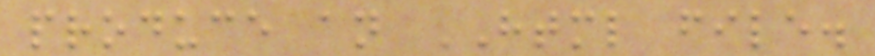produce an HTML file.
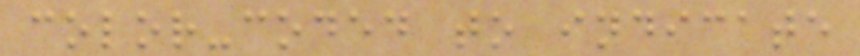color-coded to indicate
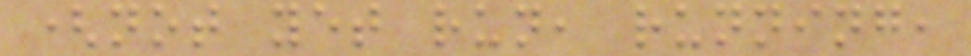(not yet run, running,
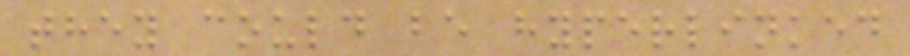they could be hyperlinked
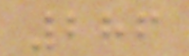286
